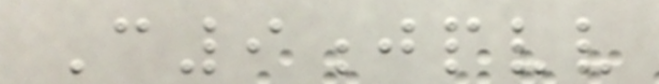C9jpvv
